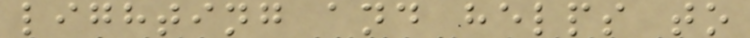lighting and helps to
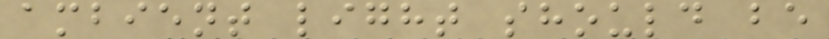ambient light should be
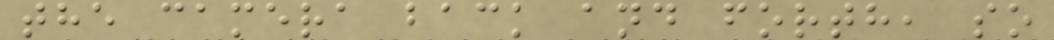the camera back and forth, so
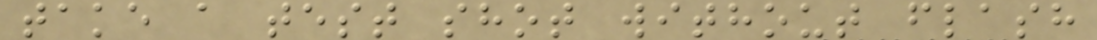take a test shot without flash
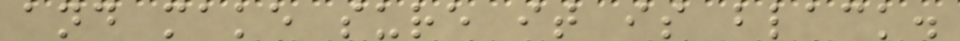and make sure it is black.
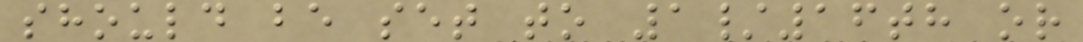should be set to 1/16th or
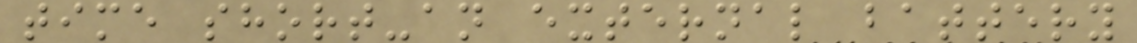time short-an external battery
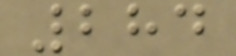284
